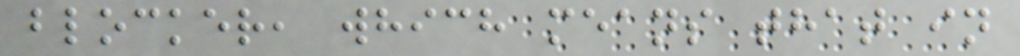blocker, which means that in
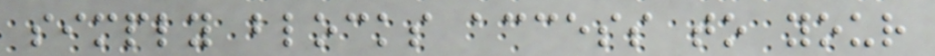simply blocks access to your
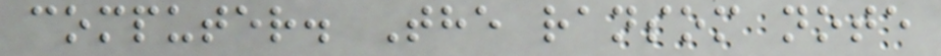computer. The ransom note
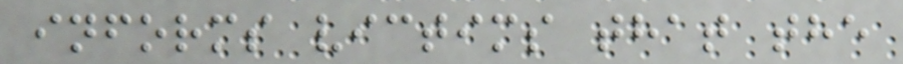informs victims that the
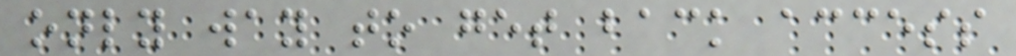only way to get back access
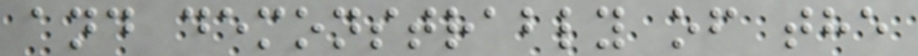and demonstrably of the
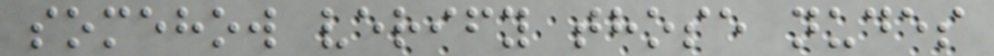somehow verify those nudes
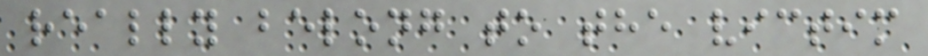really belong to the victim
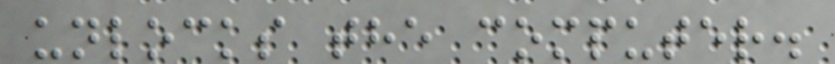unlocks the computer.
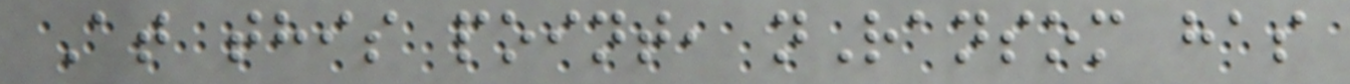At this point, nRansom has
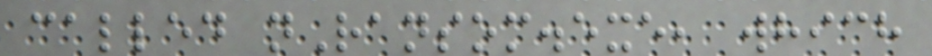called nRansom.exe, which
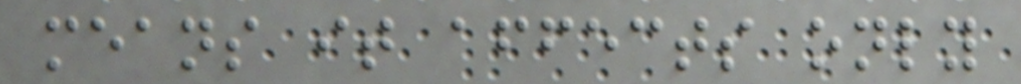means it affects only
